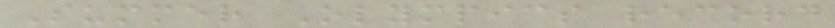Summer Olympics record
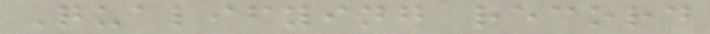Qualifying record
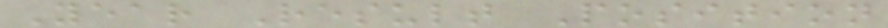Year Result Position
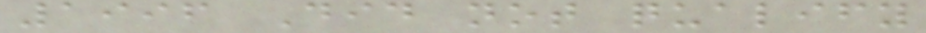1996 Did not qualify
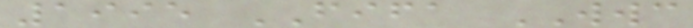1995 FIFA WWC
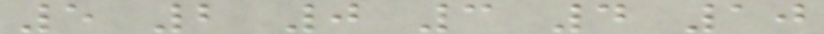5 2 0 3 4 10
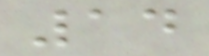14
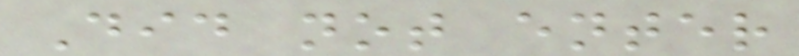Did not enter
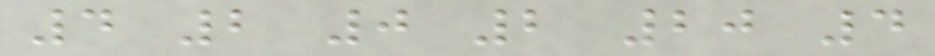4 2 0 2 20 4
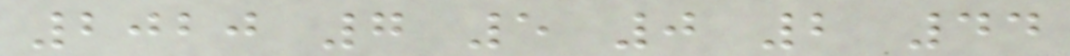2020 7 5 0 2 44
